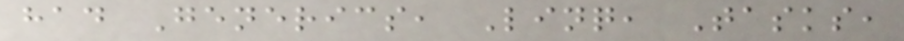had Generics, Linq, Tasks,
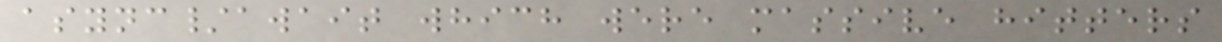async/await which were massive hitters
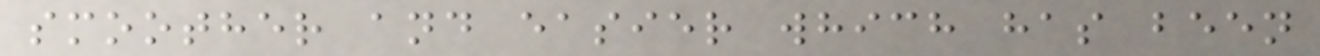smoother and easier which has been
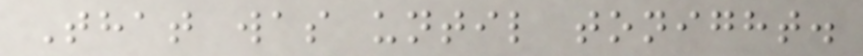That was until tonight.
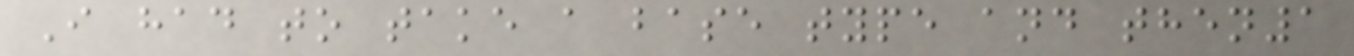I had to take a base type and then1
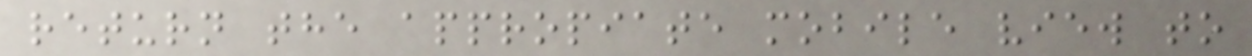return the appropiate mobile view to
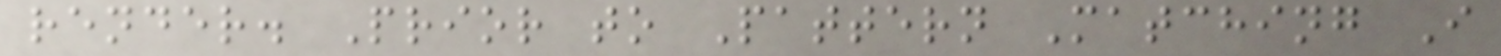render. Prior to Pattern Matching I
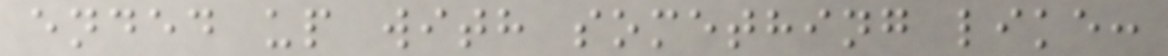ended up with something like:
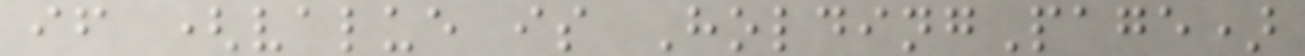if (value is HoldingPage)
